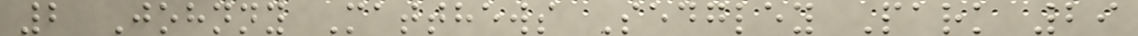2 Johnny Matthews Sedgley Park 29
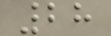28
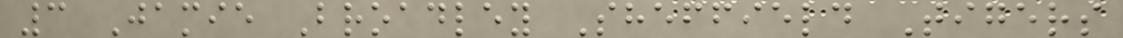3 Jamie Broadley Sheffield Tigers
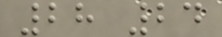28 24
